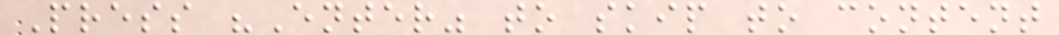Press "Enter" to skip to content
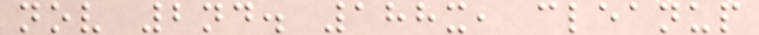nov 2nd. 188x, cleanup
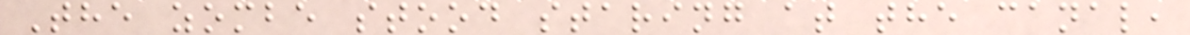The zombe stood staring at the canal,
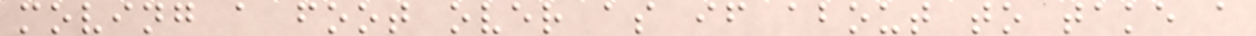moving a foot over as if about to take a
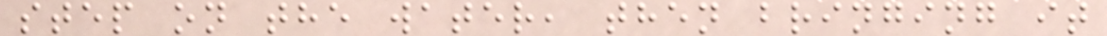step on the water, then bringing it
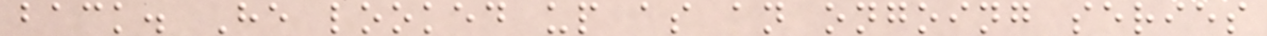back. He looked up as an ongoing series
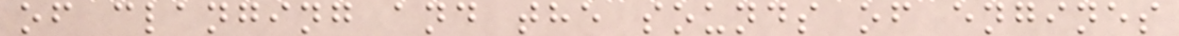of clanging and the sounds of engines
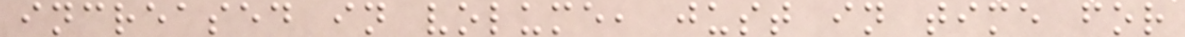increased in volume, just in time for
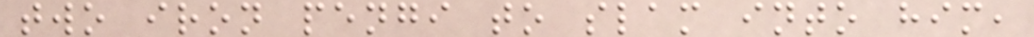two iron pengi to slam into him,
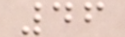46
